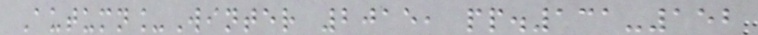Autumn_Winter 2015, pp.131-152
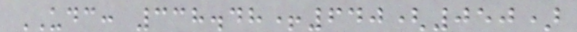UDC: 338.48+640(050)
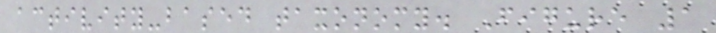activity-based taxonomy. Figure 1
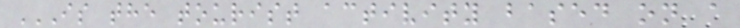IS THE TOURIST ACTIVITY BASED ON A
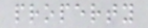property
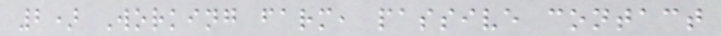2) Working farm, passive contact
